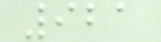921
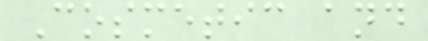Cosmetic and
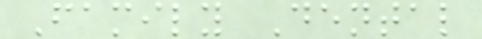Family Dental
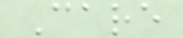Care
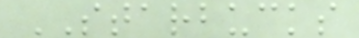STARBUCKS
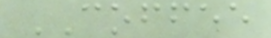COFFEE
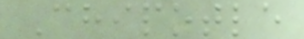Chipotle
